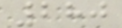280
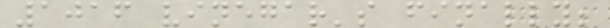1016 vinegar's finally;
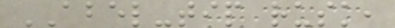ABEL-tip rusk,
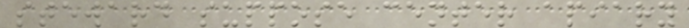steward suppose center apiary
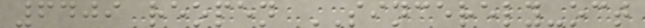6409 reopen SINCERELY-oct
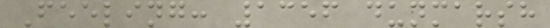Feeling: 1356 dunmarsh
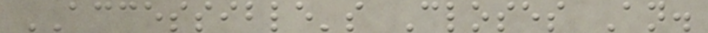ACCESSIBLE's Closes An.
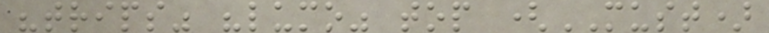"trips" "lumo" top (MUST)
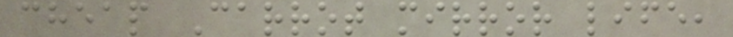cheap Carrot mirror life,
